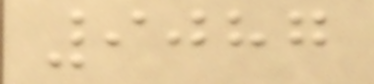9087
